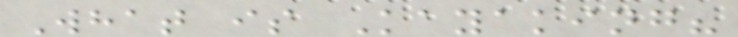What is Kayaking?
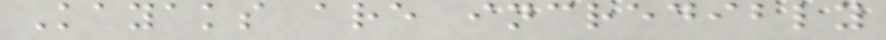Kayaks are incredibly
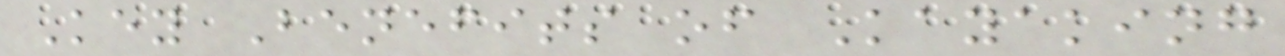Key Benefits of Kayaking
